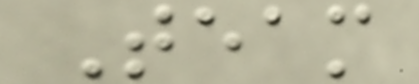Team
